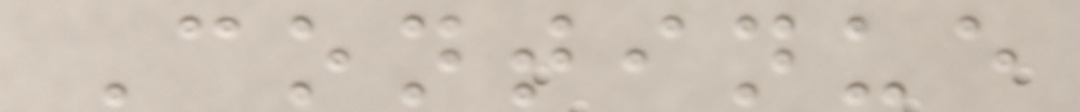Continue
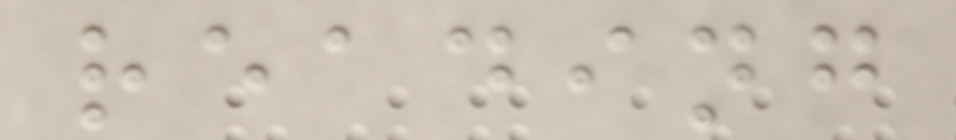reading
